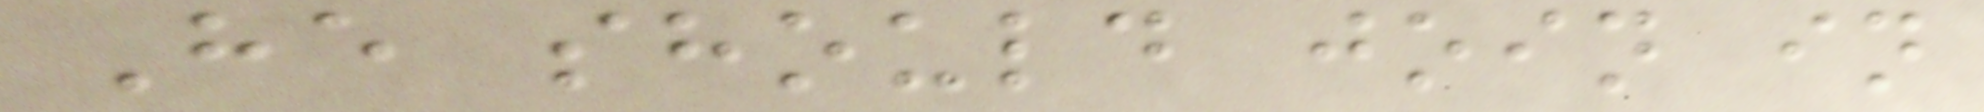He should join in
